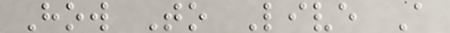How To Live A
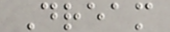Dream
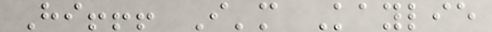Hi!!! I'm Kaylie
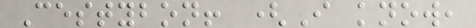Cestybon! (I know,
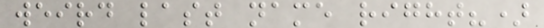weird last name right?)
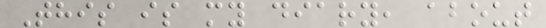This is my diary, about
